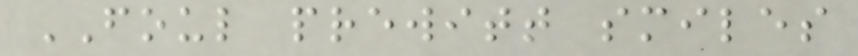FOUL prewitt smiles
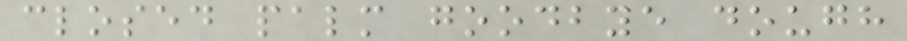closed palm goodbye dough
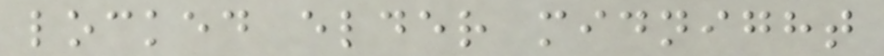locked elder midnight
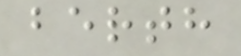berth
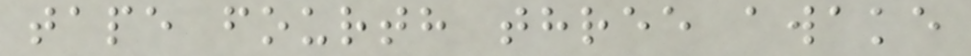tape fourth three awake
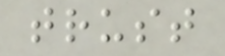trust
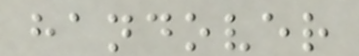handover
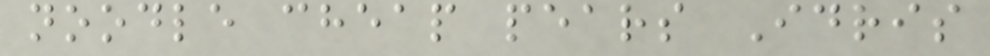noodle cheap pears Idris
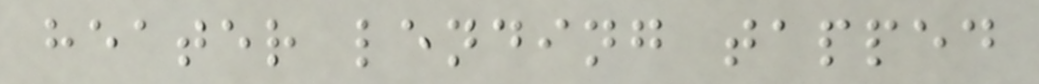heater lending tapped
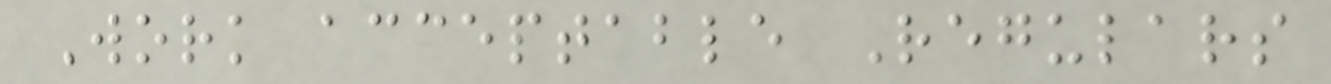Work acceptable Regulars
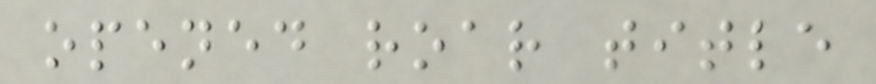opened roar title
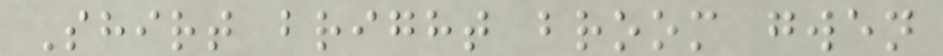Shirt bright broom gwen
